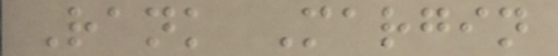Rank Margin
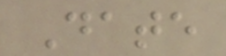Date
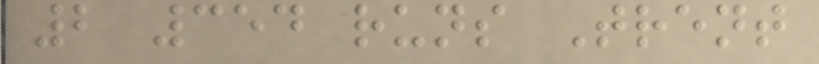2 354 runs Trent
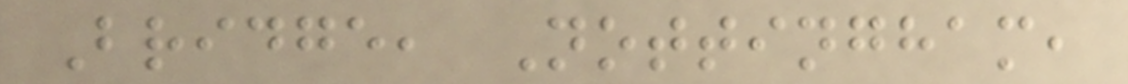Bridge, Nottingham,
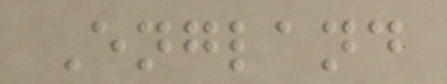England
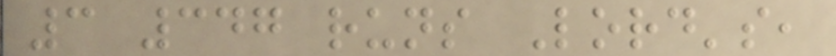3 347 runs Lord's,
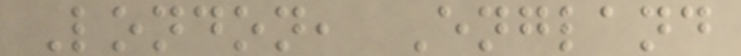London, England
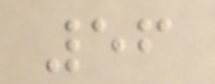56
